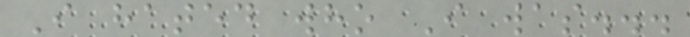I hated who I was...
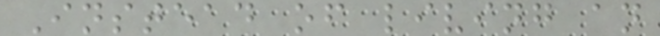Instead of living an
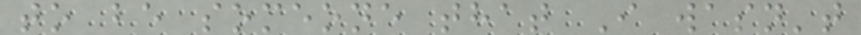to be someone that I wasn't
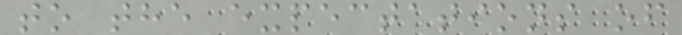to the expectations of
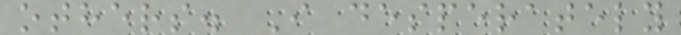others. I desperately
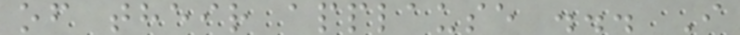of their applause ... I
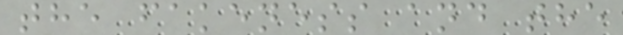the fakeness and the
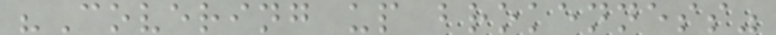"Covering up brokenness"
